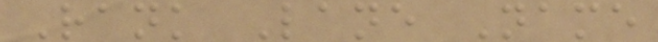Rank Lane Name
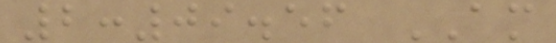2:09.56 AM
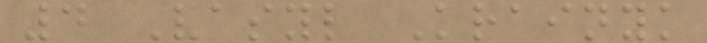4 Vasyl Krainyk
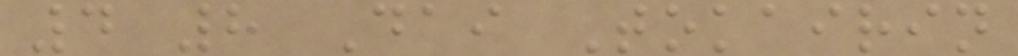4 8 Dai Tokairin
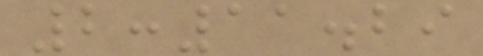2:11.29
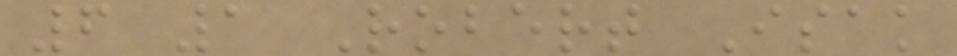6 1 Robert Isak
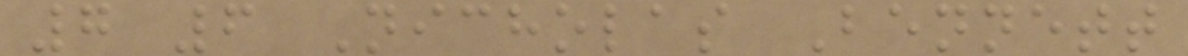7 6 Nicholas Bennett
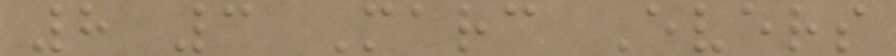8 3 Marc Evers
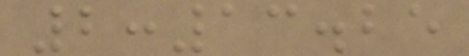2:13.25
